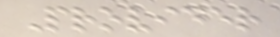Provider
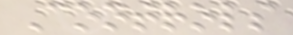Controls
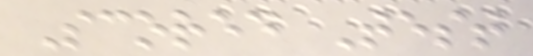Scored Test
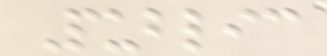Public
